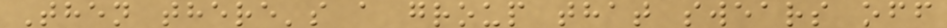Then there's a group that swears off
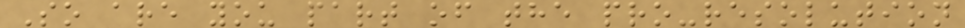So are you part of the pro-resolution
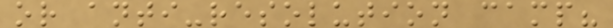or anti-resolution camp?
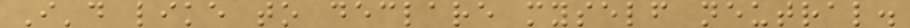I'd like to declare myself neutral.
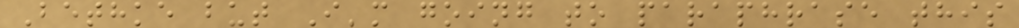Bethke but I'm going to paraphrase this
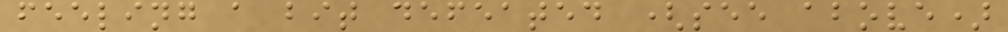feeling a bit defeated (see above)
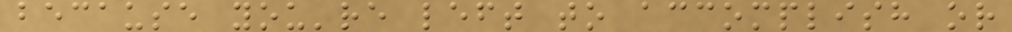because you're left to accomplish or
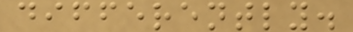differently.
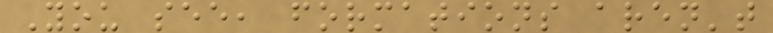You see, formations aren't
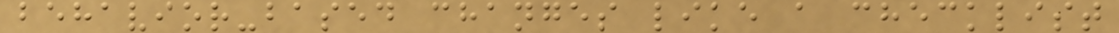behavior-based changes like a checklist
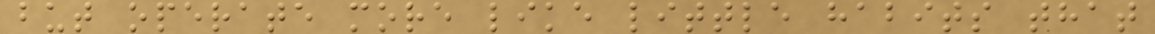but operate more like little habits that
